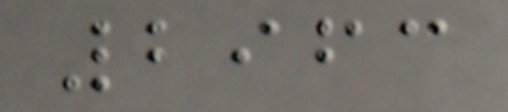2963
